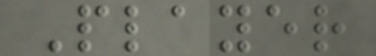Player
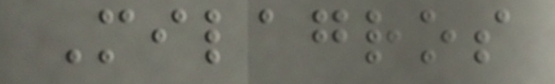Milagros
